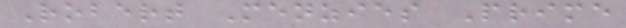Robert Menzies Prime
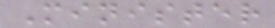Minister
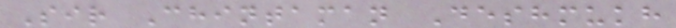Sir Chintaman Deshmukh
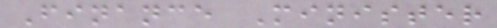Finance Minister
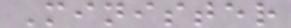Minister
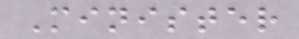Minister
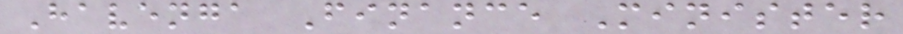Havenga Finance Minister
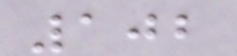102
